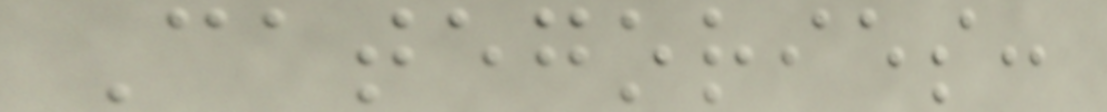Categories:
